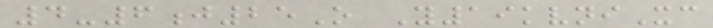4-6j25O Y19kvniXc
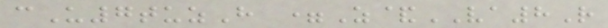cU7tuzH =Z&VA8R
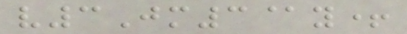v3Jm3@y+
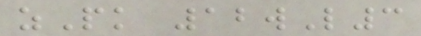zPk 12wL3
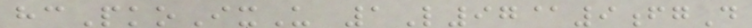hcPkoIxU 1L97@9fgD
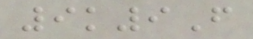9k9F
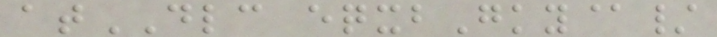atDLC eqxbGky@/
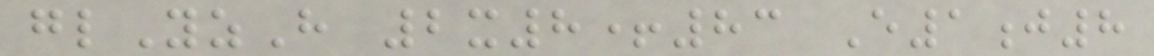glYzH 2x8+83 E1j8
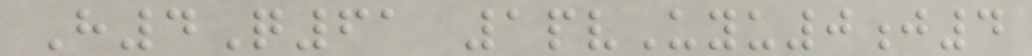H4Q61 1pvUyu0j4
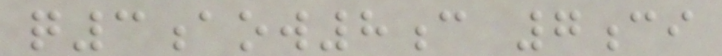q3aow8c 7ci
